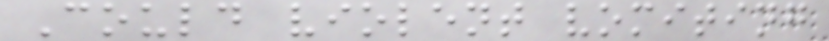Could violent vomiting
